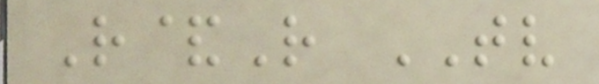R&R TV
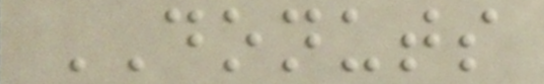DONUTS
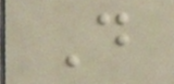D
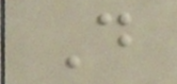D
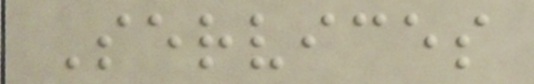Services
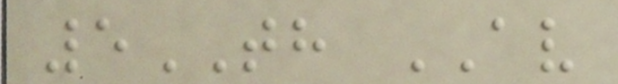5TH AV
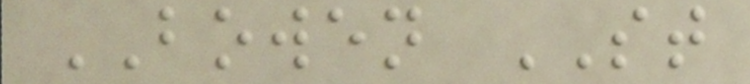BOWEN ST
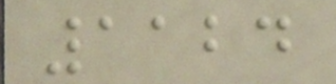1124
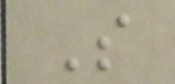S
